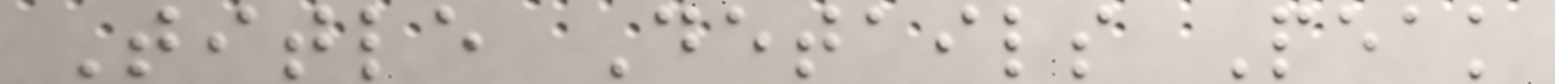Title Details Peak
